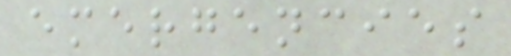emergencies
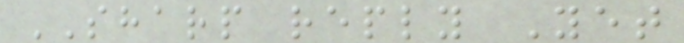SHARP reply Yet
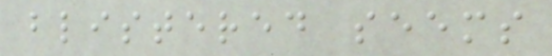blistered seems
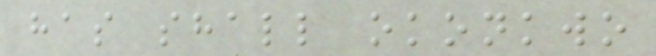has shall okonkwo
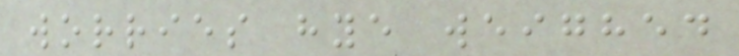worries hye weighed
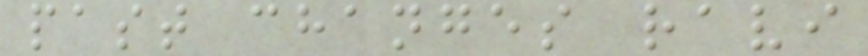past changes ravi
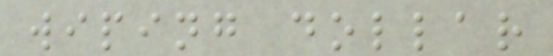wiping dollar
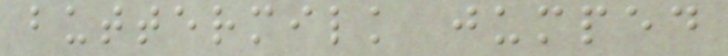buttermilk jumped
